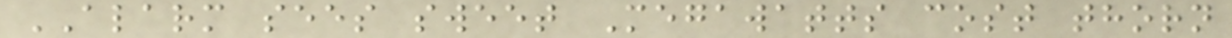ALARM sees sweet Megawatts cost thorn
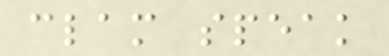clam speak
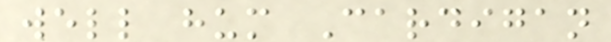well hum Cardigan
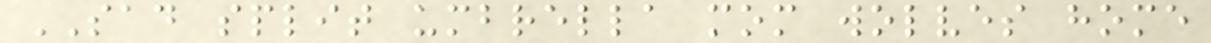SAD split umbrella mom wolves home
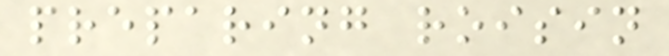preparing roisin
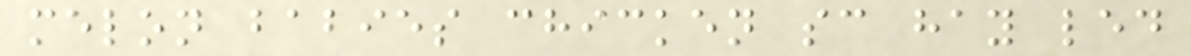melon babies chicken sc hay led
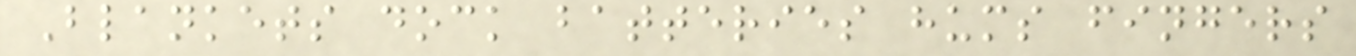Blankets dock batteries hums fingers
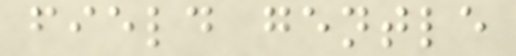field gentle
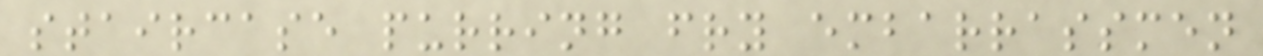staircase purring fry embarrassmen
